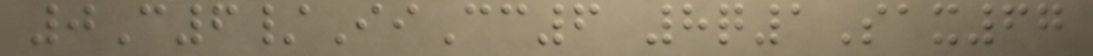0C6/IiCc6 8q1Sax67
